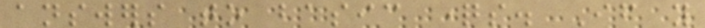answers to basic questions. If you
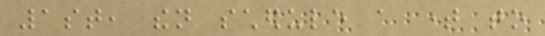1st, then schedule a time to
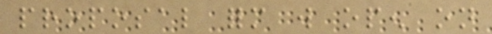proposal form will open on
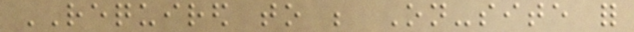REQUIRED to be On-site for
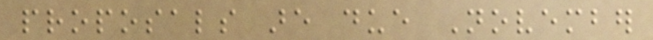proposals are due November
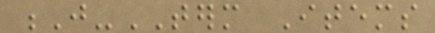J-TERM Items
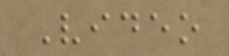Video
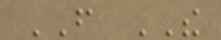FROM THE
